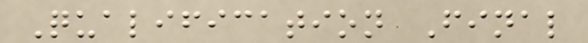Qualification Final
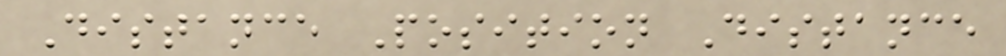Distance Position Distance
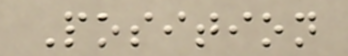Position
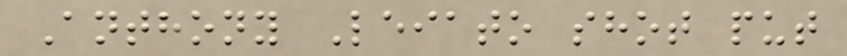Anthony Leiato shot put
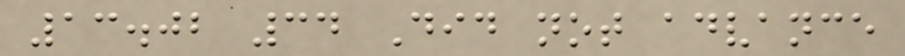13.02 34 Did not advance
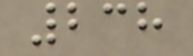238
